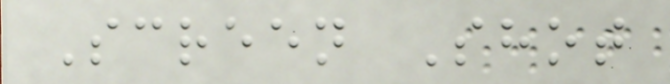Screen Shot
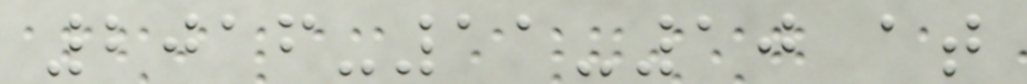2016-11-10 at
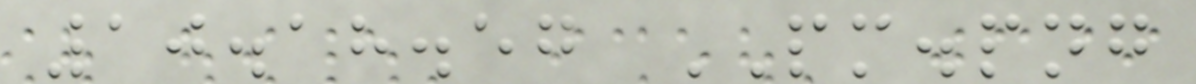10.18.57 PM.png
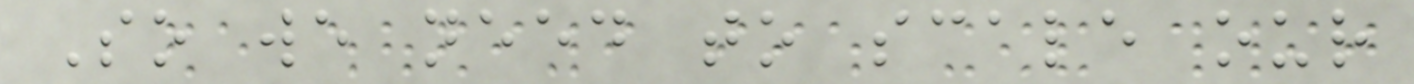So we need to scale our
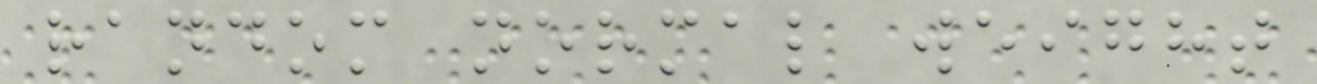random normal weight
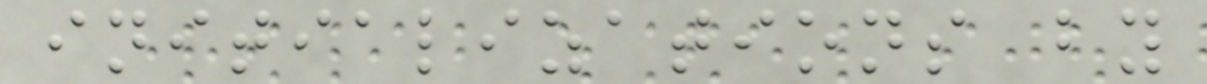initializations by
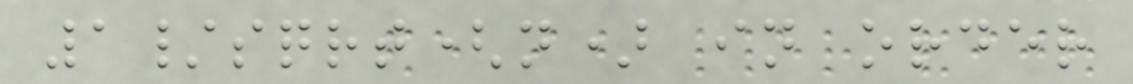1/sqrt(n) in order
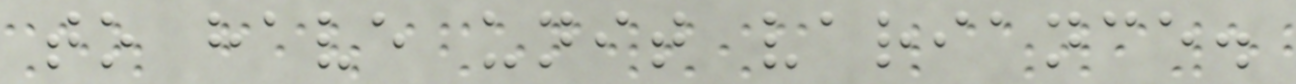to have unit variance.
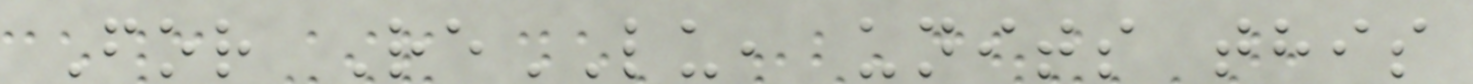For ReLU, units this
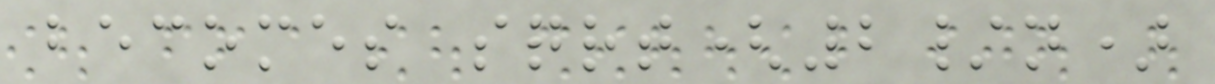becomes sqrt(2/n)
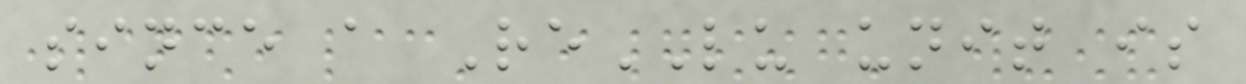since a ReLU unit is
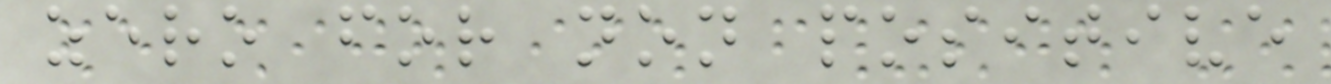zero for non positive
